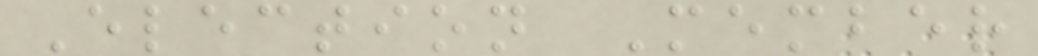Election Member
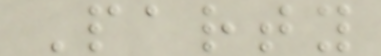Party
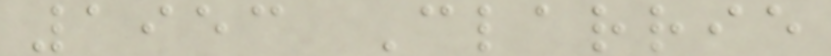1953 Clarrie
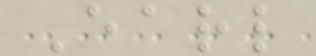Earl
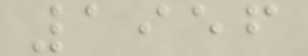1956
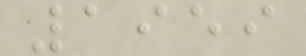1959
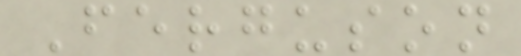Ferguson
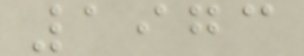1973
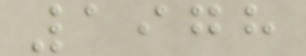1978
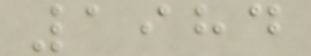1984
